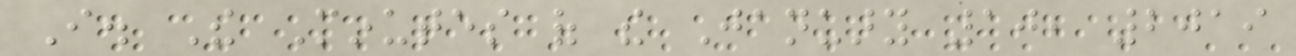I. The Minutes of the January 10, 2019
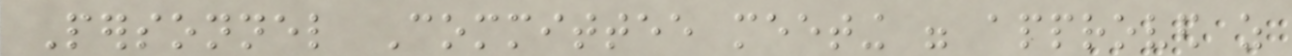Personnel Committee meeting were approved as
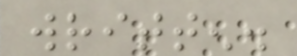written.
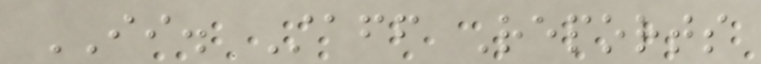II. Staff Reports
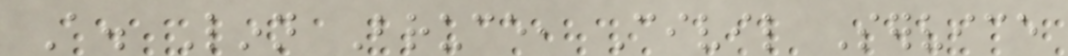A. Linn Bruce, Civil Service
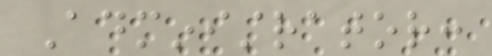Administrator:
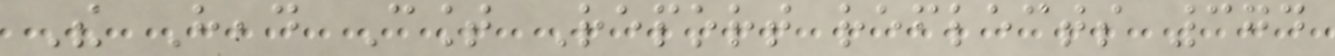The Head Count Report reflects 374
